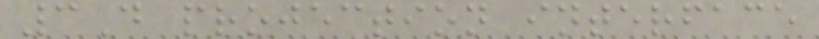3D projection interface
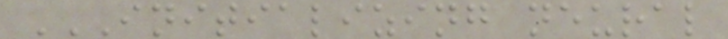INITIALIZING NEURAL
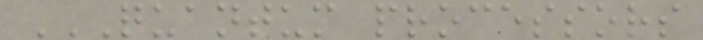QUANTUM PROCESSORS
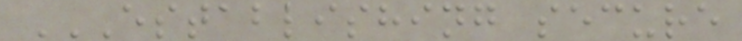ESTABLISHING SECURE
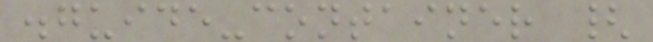.guide-container {
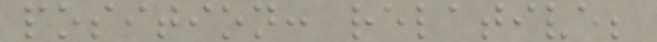position: relative;
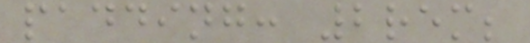padding: 2rem;
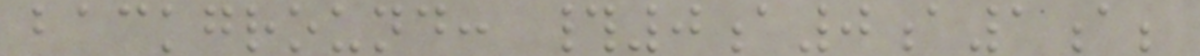background: #0a0a1a;
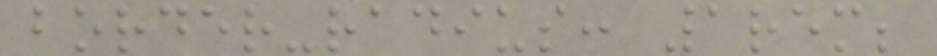border-radius: 1rem;
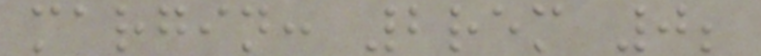margin: 2rem 0;
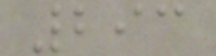293
